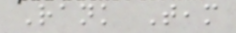Rank Team
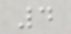4
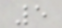5
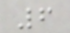6
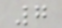7
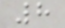8
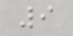9
